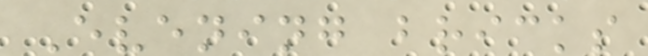Evening bricks
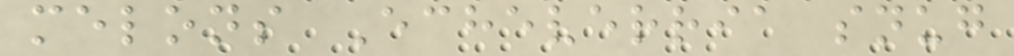melons Echeverria snug
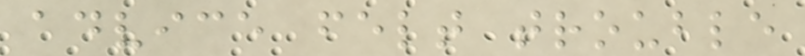advice felt trouble
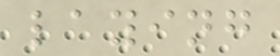laying
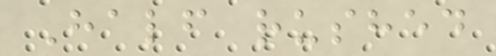Half rushed
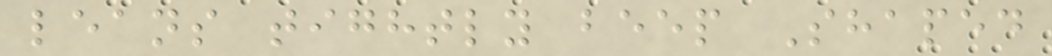leans tightly beep Shaped
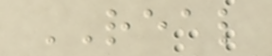REAL
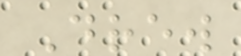Drew
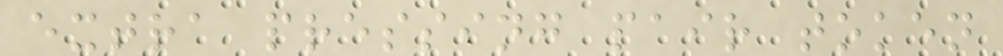extra pressing pair token
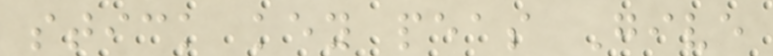stick key peas Give
